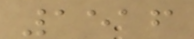1516
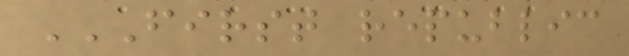FIRST REPUBLIC
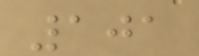101
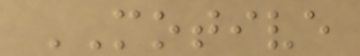MOTIVE
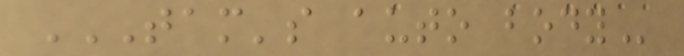TAM'S AUTO BODY
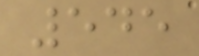545
